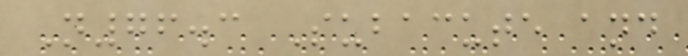N76.3 Subacute and
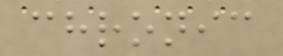chronic
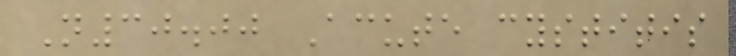N30.00 Acute cystitis
